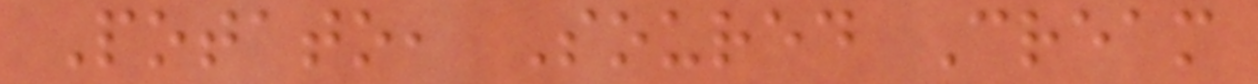Potato, Soured Cream
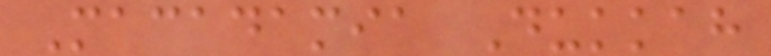Macadamia Dukkah
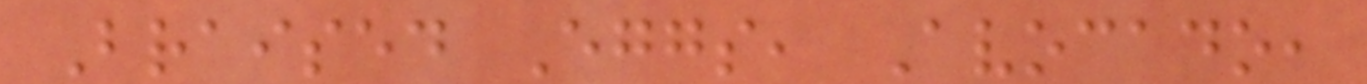Braised Eggs, Avocado,
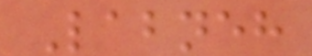Labneh
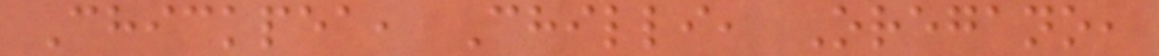Chickpea, Chilli, Oregano,
